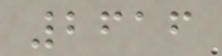2616
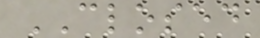CLOSED
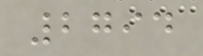2794
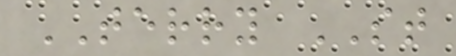TERRY ST
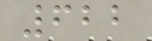622
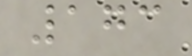173
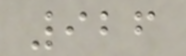926
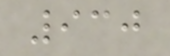930
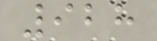928
